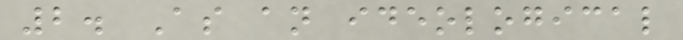2. As an ideological
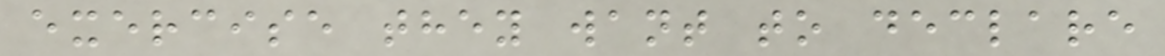exercise they want to declare
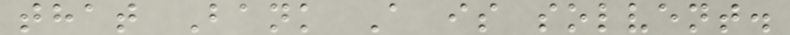that Bank A is solvent.
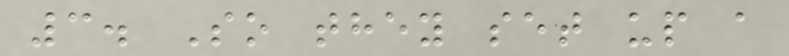3. So they set up a
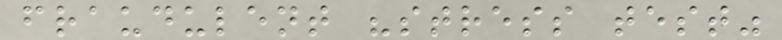fraudulent "stress test"
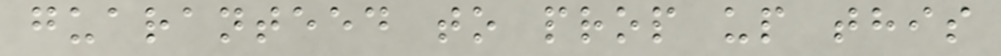guaranteed to prop up this
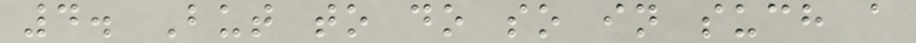4. But to do so in such a
